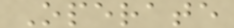Operate
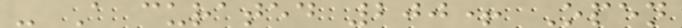- A curated 200+ Open
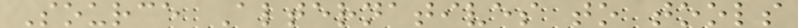Source Alternatives to tools
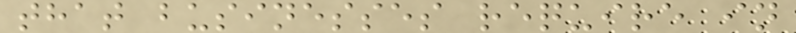that businesses require in
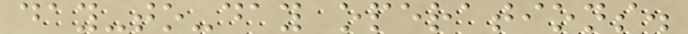day-to-day operations.
